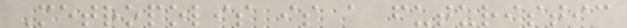Metropolis is a futuristic
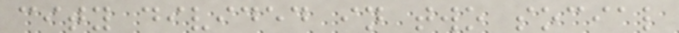city divided in two social
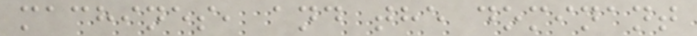machines, and the dominant
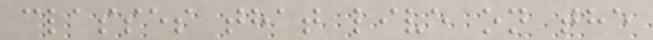classes that live on the
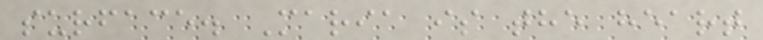surface. Maria is the heart
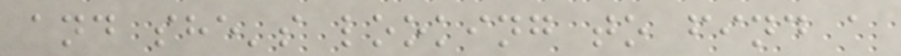and she's looking to find a
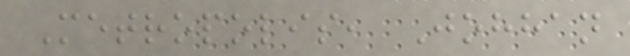Metropolis, Johhan
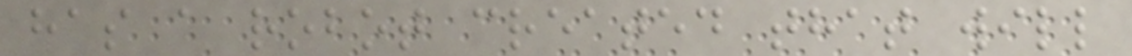has a robot created that will
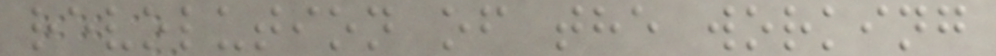revolution of the working
